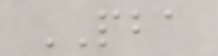PBA
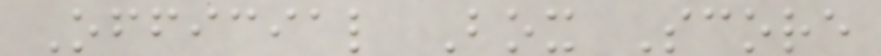Official Box Score
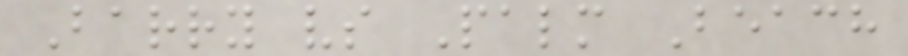Barry vs Palm Beach
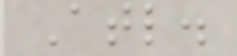Atl.
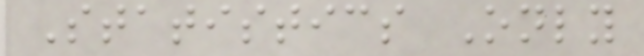Statistics Only
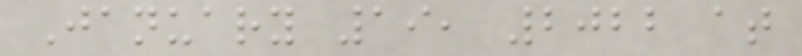January 19, 2022 at
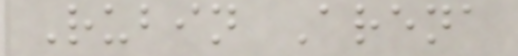Rubin Arena
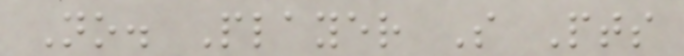No. Player S Pts
